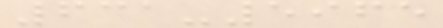631-5965
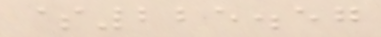$225.57
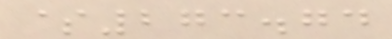$273.74
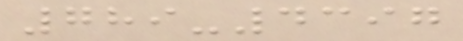789-4397
